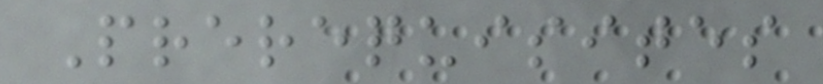Prerequisites
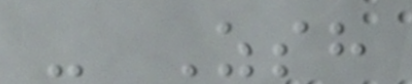- Zsh
